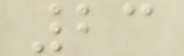23
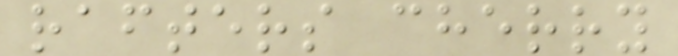rafters cherry
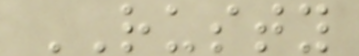RUSTY
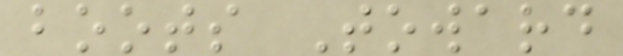boots Toward
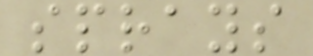sprays
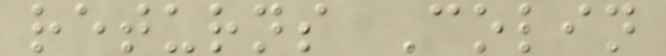returns Colin
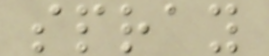spray
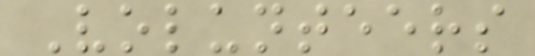Volunteers
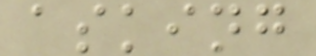asking
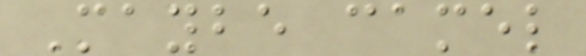Maybe camel
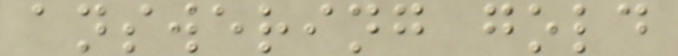answering gold
